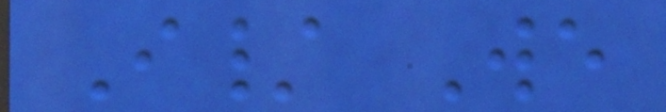I/ We
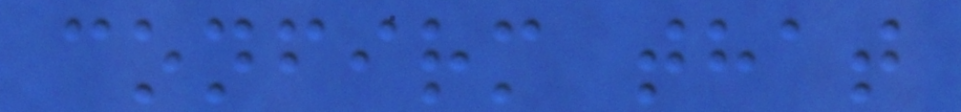confirm that
